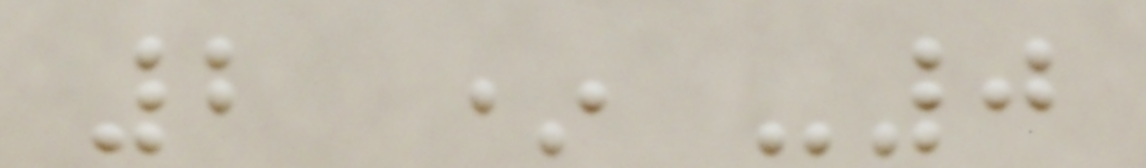2 * -0
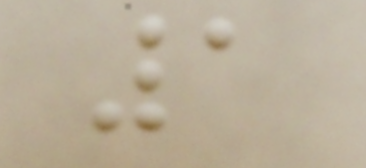1
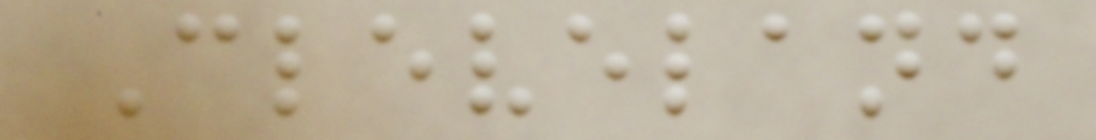Cleveland
